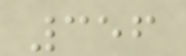356
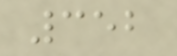352
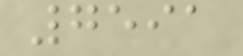7591
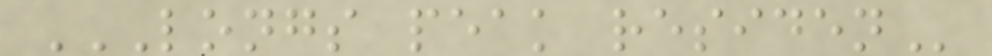LONGS PEAK RESIDEN
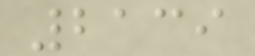2139
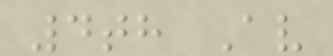4th Av
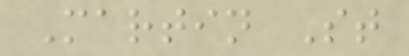Martin St
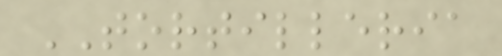TORTILLERIA
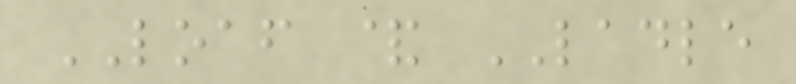LOAF & LADLE
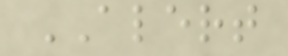ALERT
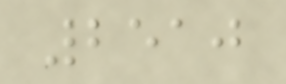2510
